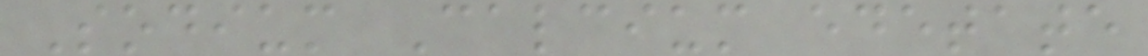Sodium Calcium edetate
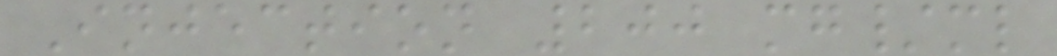Injection 200 mg/ml
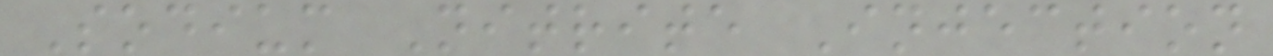Sodium Nitrite Injection
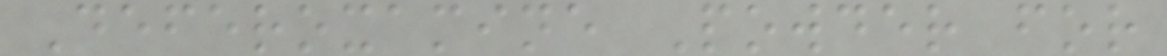Deferoxamine Powder for
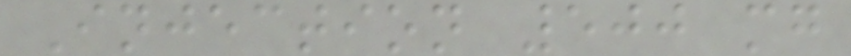Injection 500 mg
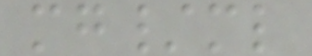mg/ml
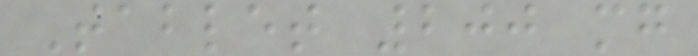Tablet 200 mg
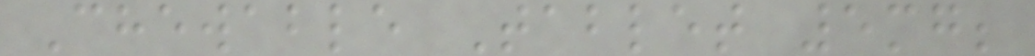Chewable Tablet 5mg;
